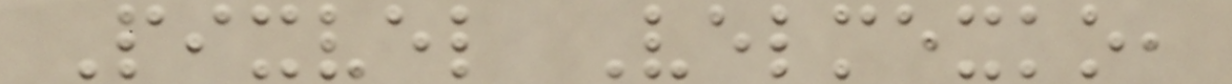Pixvel Velmexko,
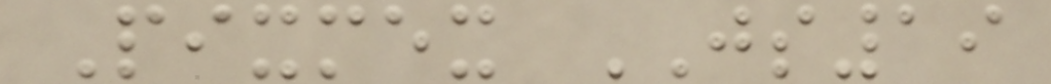Pixmex JS19
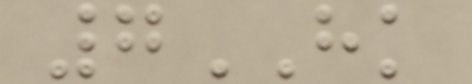7HK
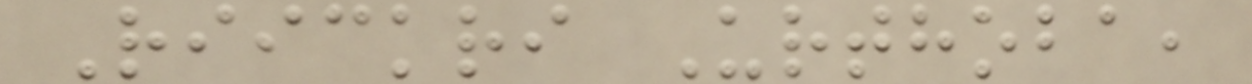Riickri Urthoba,
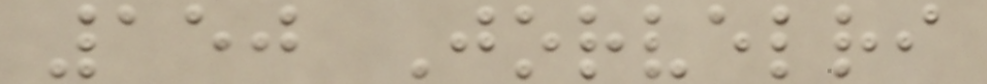150 Jorvelri
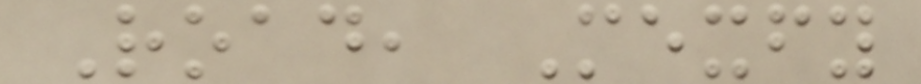Road, Mexfy
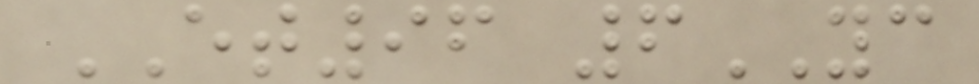ET96 6YC
